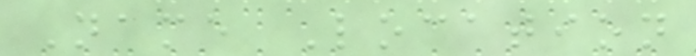Name Location
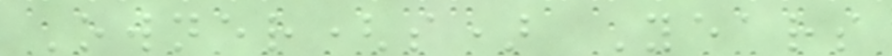Owner(s) Years
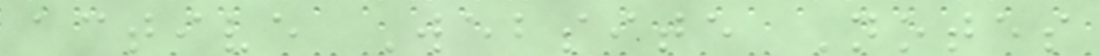active Website Notes
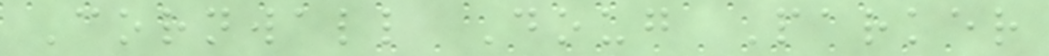Cornwall Doug Parker
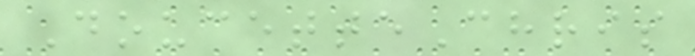DoucetteChris
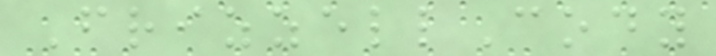FrizzellCody
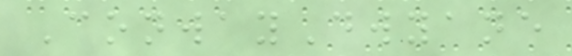ConwayDwyane
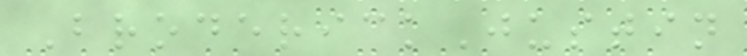BroderickJustin
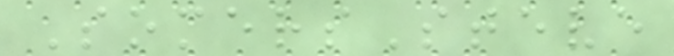SomersSteve
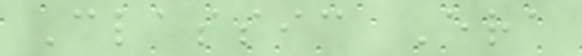Classic Era
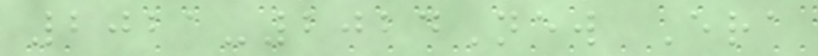2021-2024New Era
